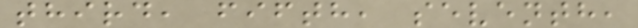third, fifth, seventh,
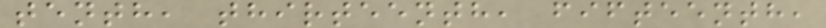tenth, thirteenth, fifteenth,
